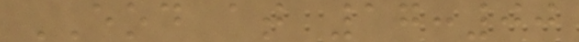EOD at 17:00
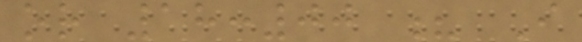or 18:00 ? I
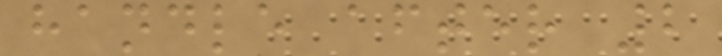handle after 2
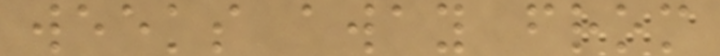weeks away from
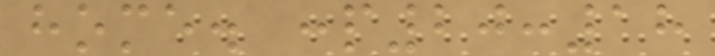home. :p20:18
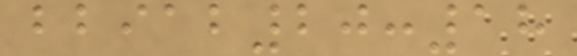bbiab20:18
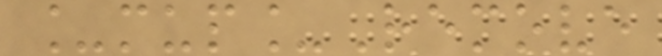_mup_Remove
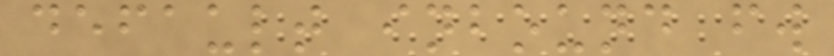default inbound fw
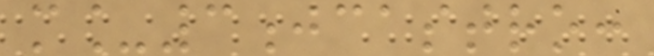m_3jcastro:
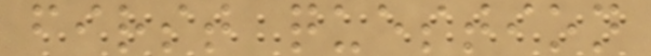first question
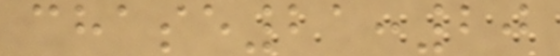chase21:20
